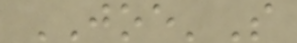JOE'S
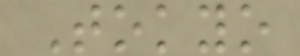Tokyo
